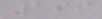199
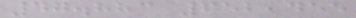47.883 652,455
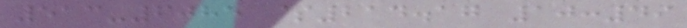513-6085 $214.17 10:49
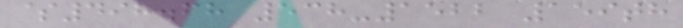$498.68 538-1522 159th
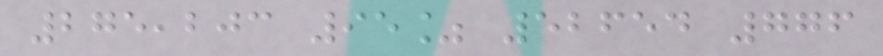275,203 95% 52654 776
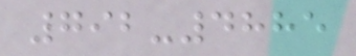792-4885
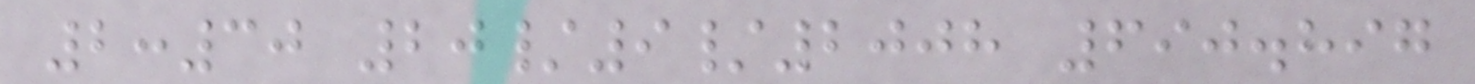2:30 20/9/2008 690.897
